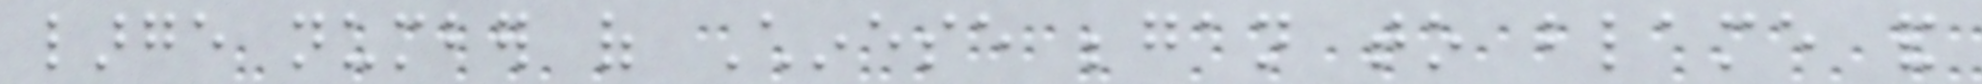large number of Chinese began to blame and
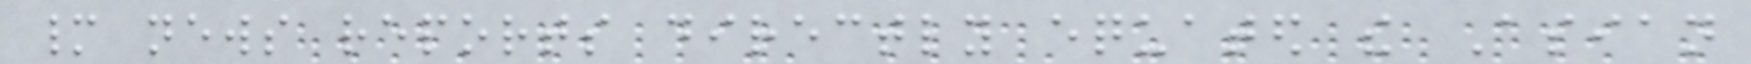many news reports directly equated the Asian
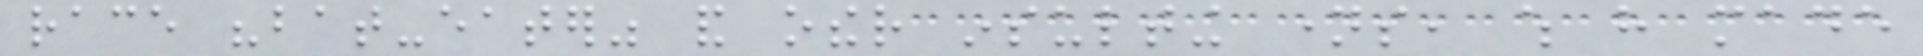race "bat-eater" and other insulting names, which have made
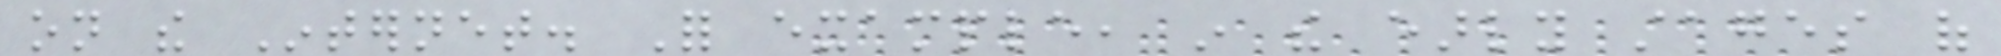on the Internet. For example, in the early stages of
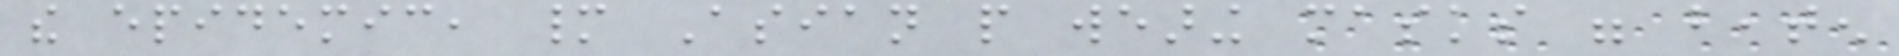the epidemic, many Asian people wearing masks were beaten
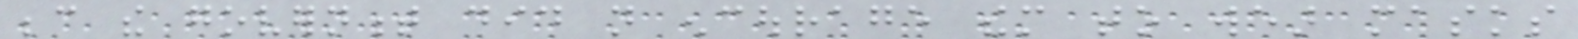because the government did not encourage them to wear masks
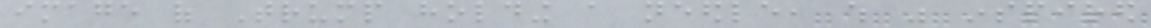image of Trump holding a needle, which was inspired
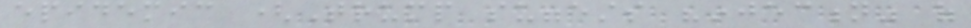epidemic (Trump suggests "injection" of
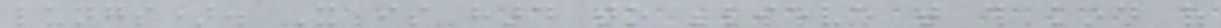lungs). It is hard to believe that this kind of
